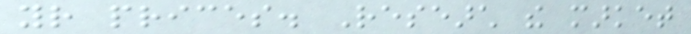your prices. Research the market
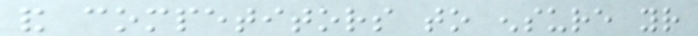and competitors to ensure your
